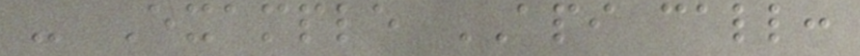- Example API call:
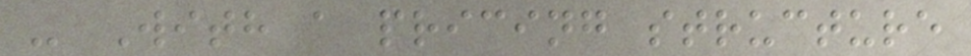- With a pricing structure
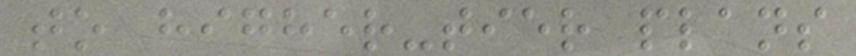to higher-tier plans
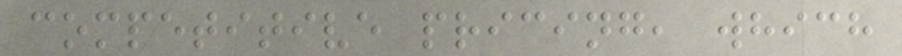competitive pricing, which
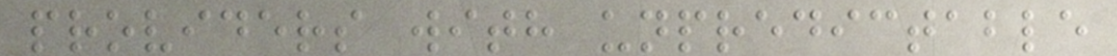providers with unpredictable
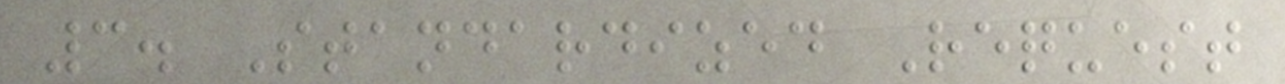3. Standardized Request
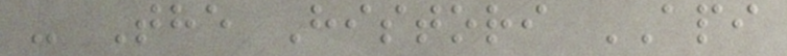- The Histori API
